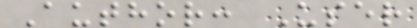Author: User
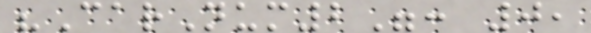"CarNum2": 0,
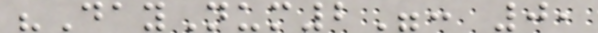"DayNum2": 0,
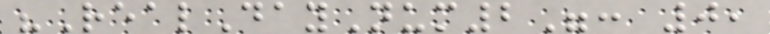"RealDayNum2": 0,
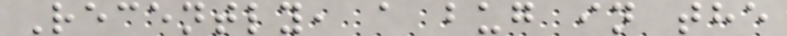Recently, a bug in the
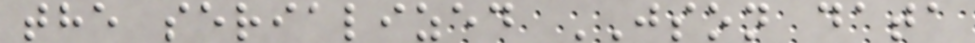the serialized JSON data
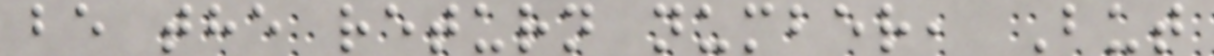be the return number, But
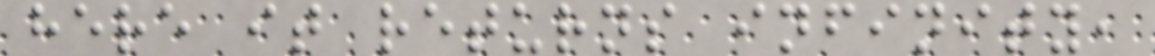here it returns infinity,
